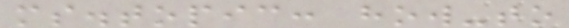ms.topic: how-to
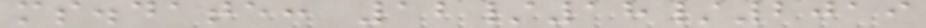ms.date: 12/18/2019
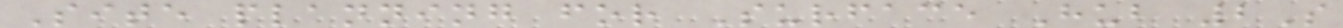Site planning for Surface Hub 2S
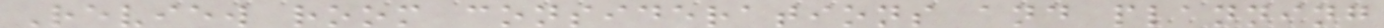Review room considerations and planning
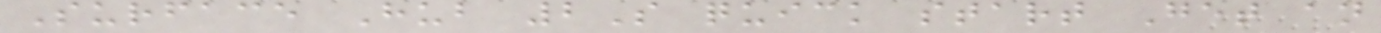Surface Hub 2S quick start Get an
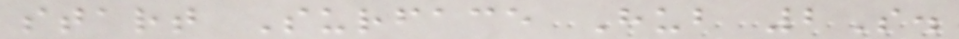start Surface Hub 2S.
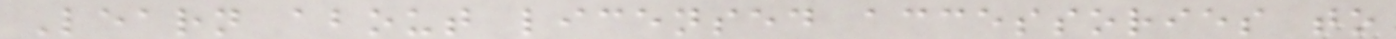Learn about licensed accessories to
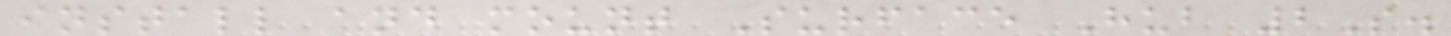install and mount Surface Hub 2S.
